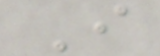I
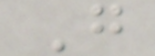G
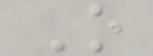O
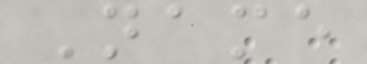Name
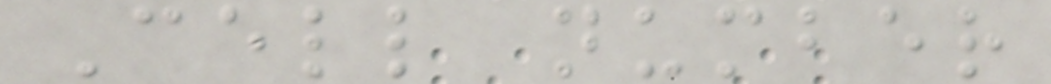Cell number
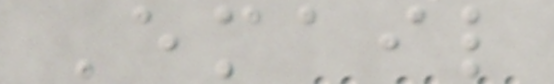Email
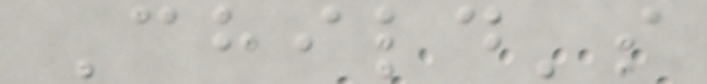Child's
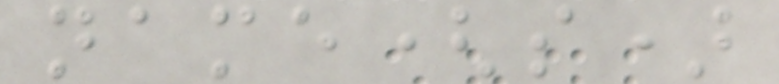name(s)
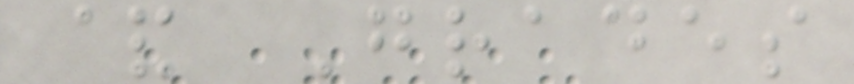& Grades
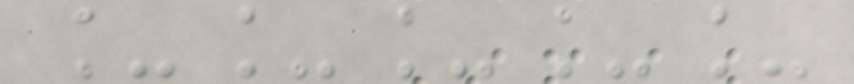_____
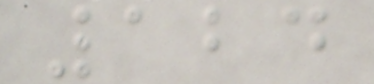124
